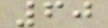60
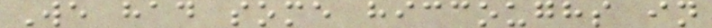We had some hiccoughs in
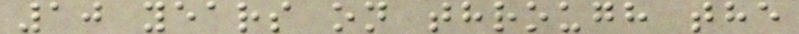10 years on through the
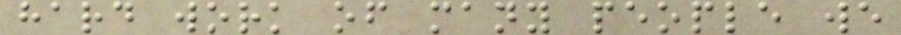hard work of many people we
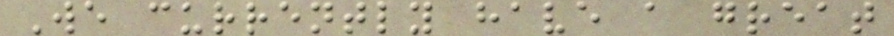We currently have a great
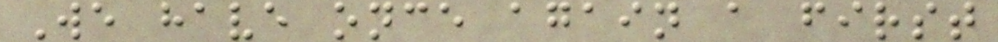We have once again a first
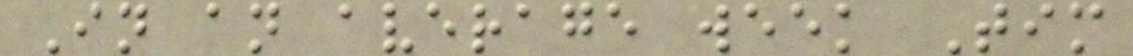In an average week Tim
